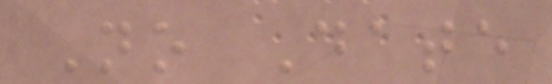No Date
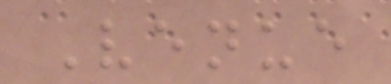Venue
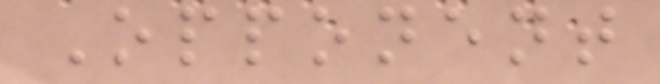Opponent
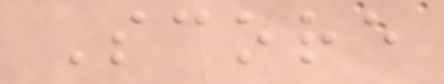Score
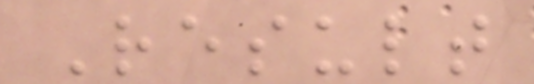Result
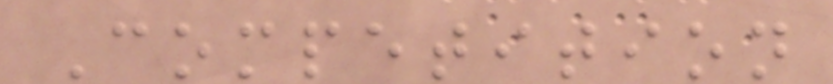Competition
